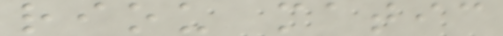riou matic
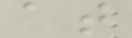at
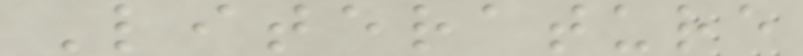Literature
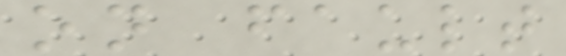on fault
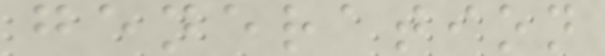generation
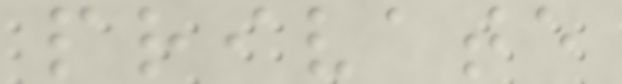private
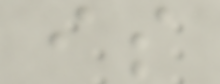is
